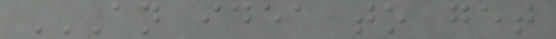AN IDEA TO GET
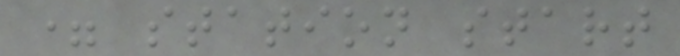= station start
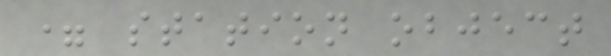= station object
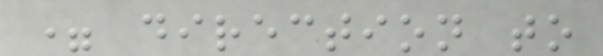= direction to
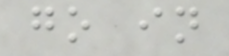go in
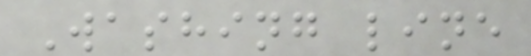Washing line
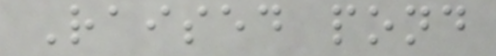Raised pond
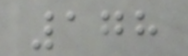178
